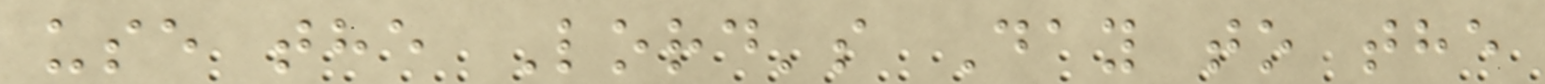use the Lord's Day to the
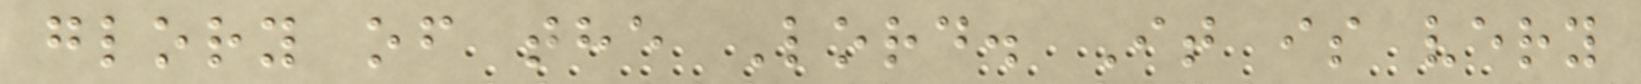glory of the Lord. It is very
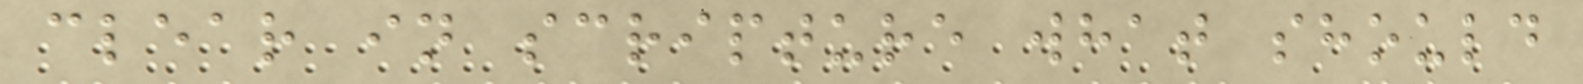clear in scripture what should
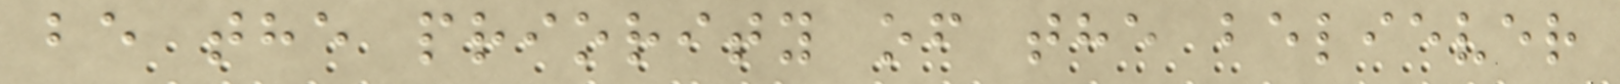be the priority of the believer
